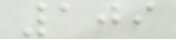109
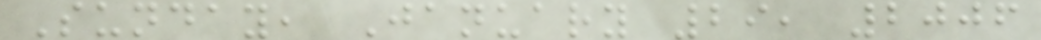Sunday, January 29, 2006
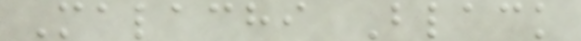Malachi Black
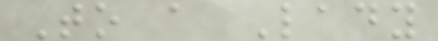To a Lady
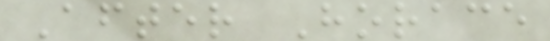After Horace
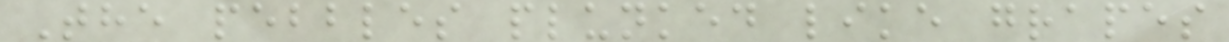The pebbles plunked like grapes
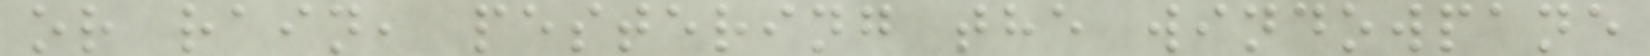or rain, pestering the windowpane
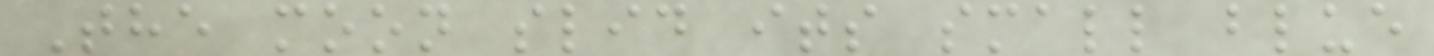The moon slid its small blue
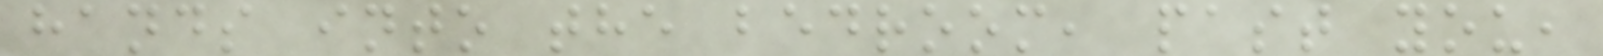hands into the bedroom, past you,
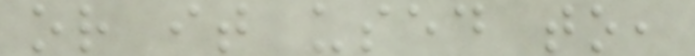or it used to,
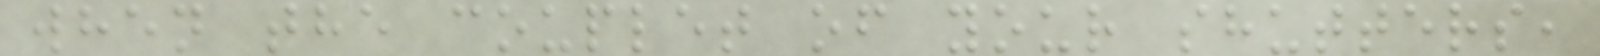when the couplet of your shutters,
